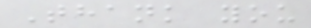Thank you
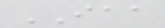IAA
